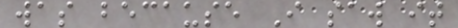was because I saw it
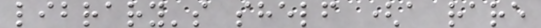library's shelf (a rare
